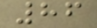86
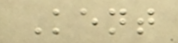Kent
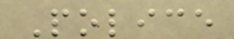Police
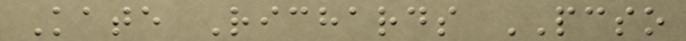Kate Richards PCSO
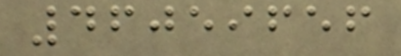46059656
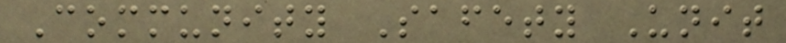Community Safety Unit
